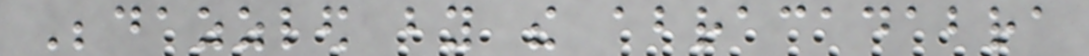Bedazzled by the abracadabra
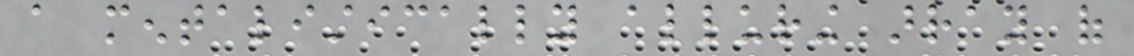a mentalistically alluring array of
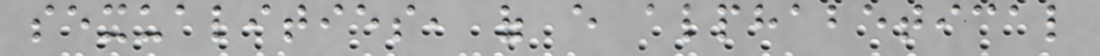sexualities, of every alphabetical
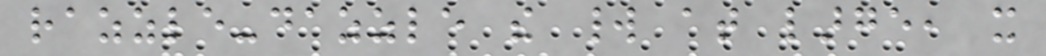razzle-dazzle the world at large, it
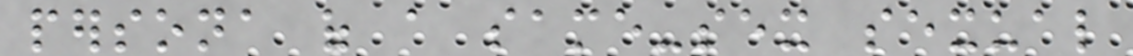persona of a same-sex sexual
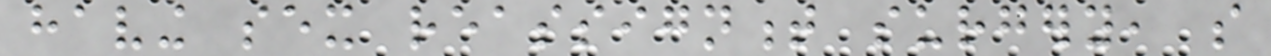having sex reassignment surgery, so
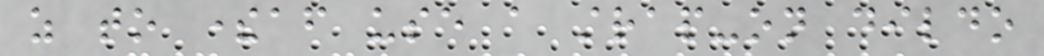as to thereafter use a strap-on dildo
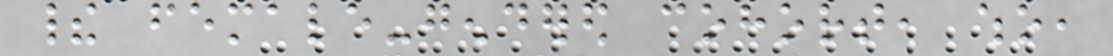their female-gendered cohort, who,
